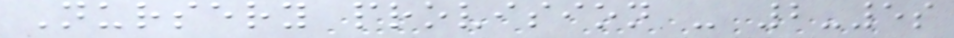Nursery provision - 2-5s
